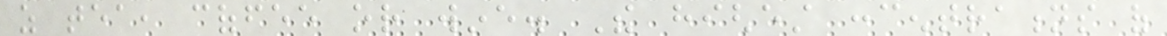as tea, coffee or wine. The highest concentrations of
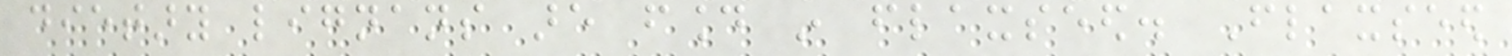dietary lignans are found in flaxseed. Flaxseed
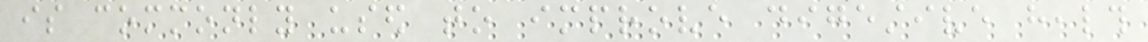is commonly used to improve digestive health
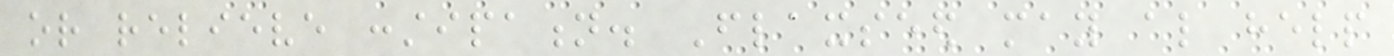or relieve constipation. Flaxseed may also help
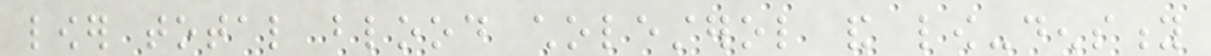lower total blood cholesterol and low-density
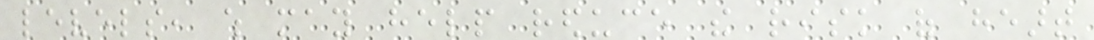levels, which may help reduce the risk of heart
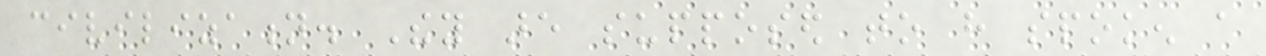civilization. They are supposed to have spoken a
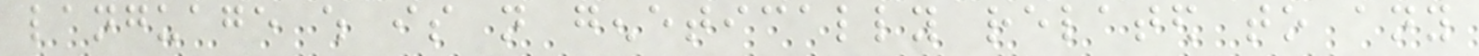language which is not genetically related to any
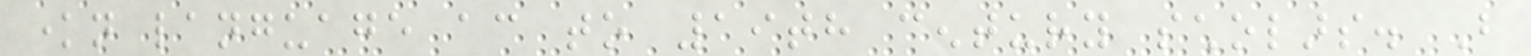known language according to 19th century scholars. But
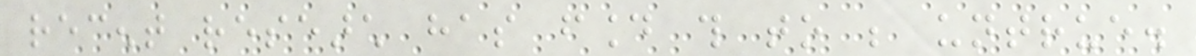recent research has found this to be untrue.
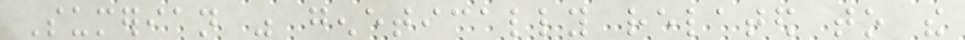Sumerian was genetically related to the
